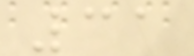31
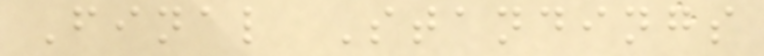Final Standings
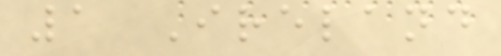1 Ireland
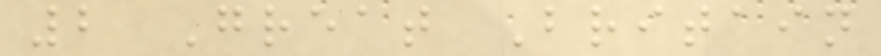2 Great Britain
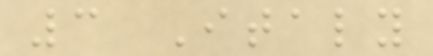3 Italy
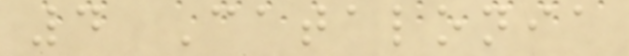4 Catalonia
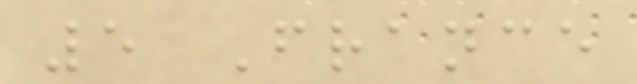5 France
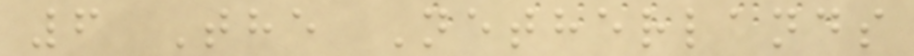6 The Netherlands
